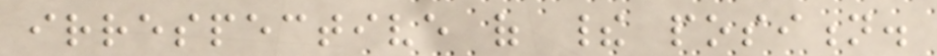irrespective of their position.
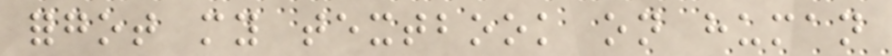forgot my textbook on human
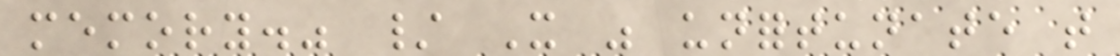memory." / It was unfortunate that
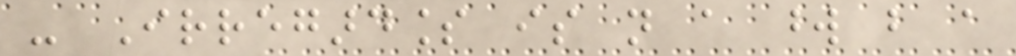- Irregardless is not a word but a
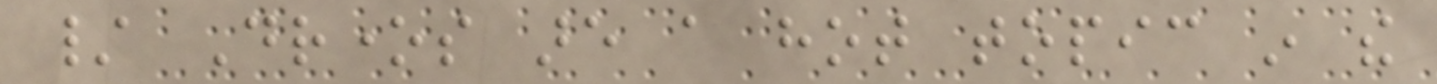/ Drones are a hot topic in the
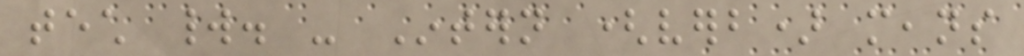tech world. - Intern (verb) means
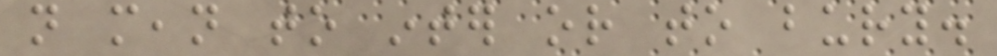not mean to inter or to bury.
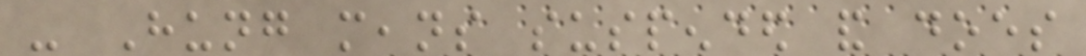- Hung means suspended and does
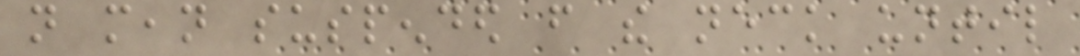not mean suspended from the neck until
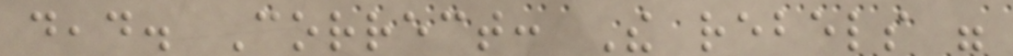dead. Correct: The rebels were
